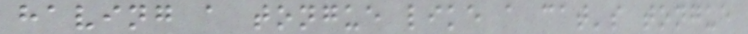having a tongue like a cat's tongue
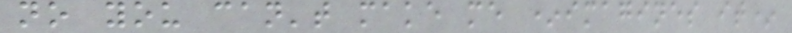no you can't make me *imagines it*
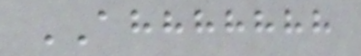AHHHHHHH
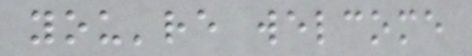you're welcome
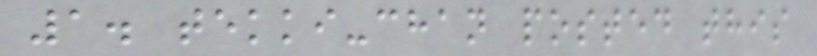1. tekki-chan posted this
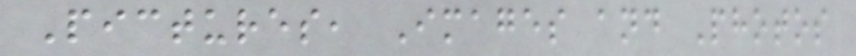Pictures, Images and Photos
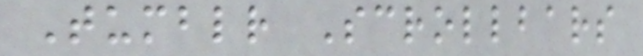Tumblr Scrollbars
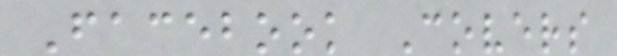Facebook Covers
